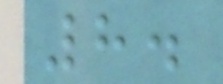8.
